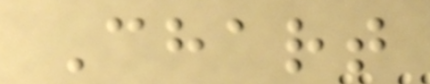Chart
